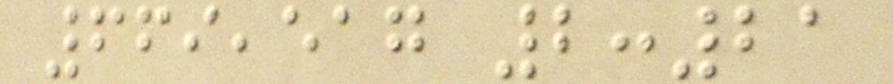669,517 2:21
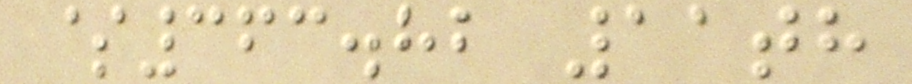$363.82 11th
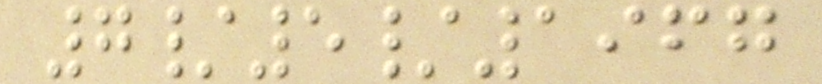7/5/1967
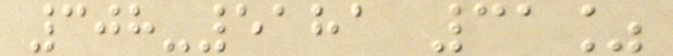308-5181 31%
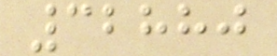32880
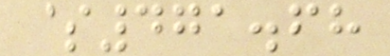$471.68
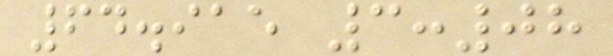64.915 3:08
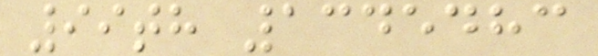99th 1345483
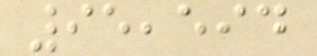95,594
